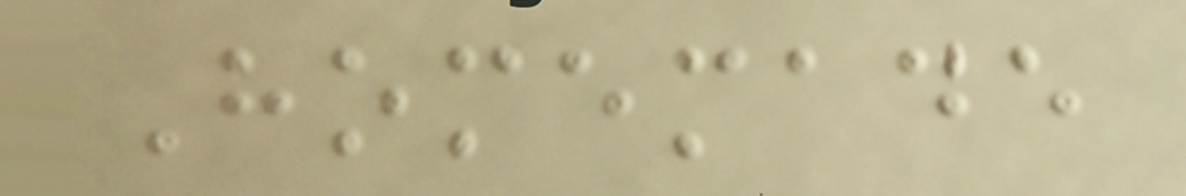Homemade
